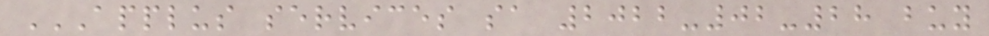APPLUS SERVICES SA 2022-02-28 BUY
